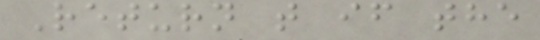Return t if the
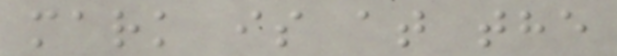mark is at the
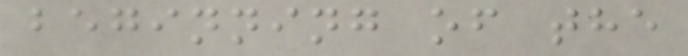beginning of the
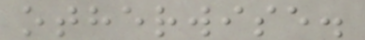otherwise.
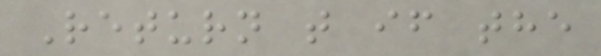Return t if the
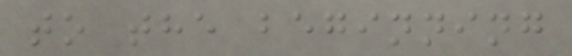to the beginning
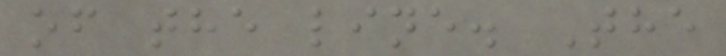of the line. The
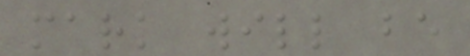mark will be
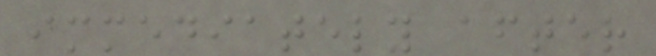immediately after
